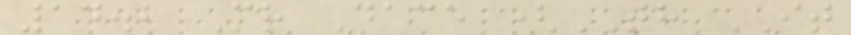14.2 Mr Dace (TH IT
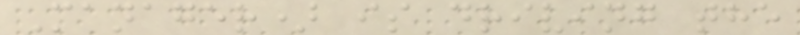Manager) is driving the
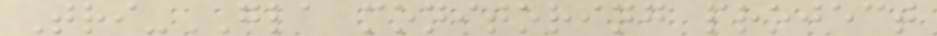Tri-GLA monitoring project
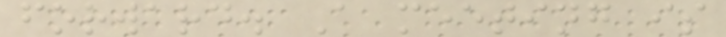forward. A meeting is
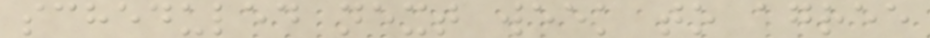scheduled next week to agree
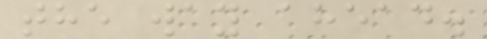the way ahead.
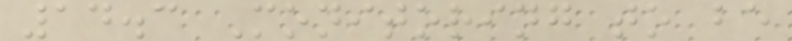14.3 Monitoring to be
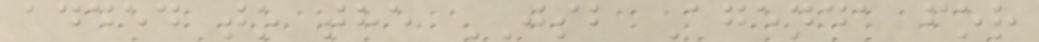added to the JSB Agenda for
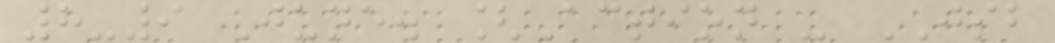8-9 June. [Action - JSB
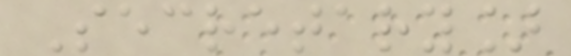Secretary]
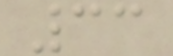33
